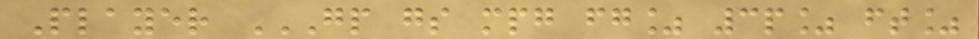Player GP GS MPG FG% 3P% FT%
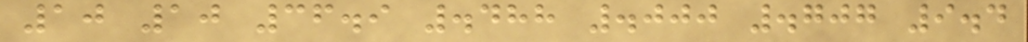10 10 36.9 .488 .000 .707 9.4
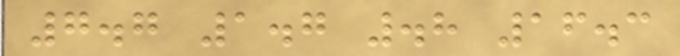7.7 1.7 .8 16.3
